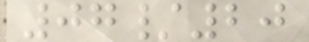07/20
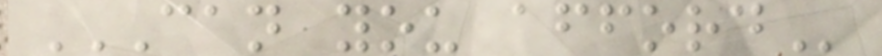CAN YOU AFFORD
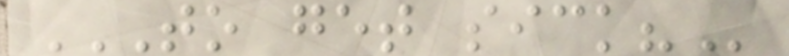TO GET SICK?
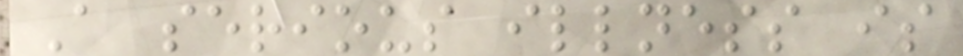A serious illness is
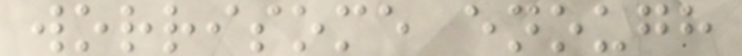worrisome enough
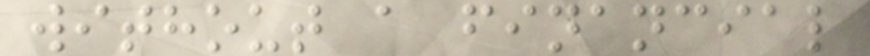without a financial
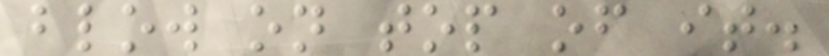blow on top of it.
